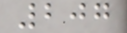207
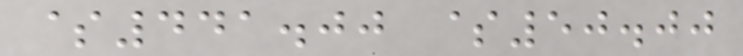$441.00 $50.00
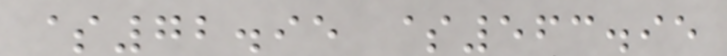$72.95 $563.95
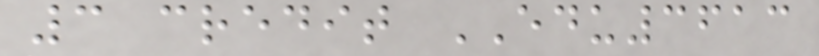3 credit EDU3613
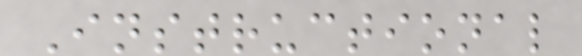Instructional
